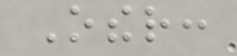Other:
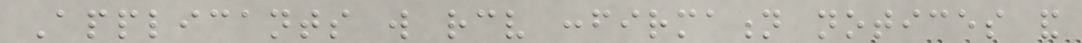Applicants will receive confirmation notices and
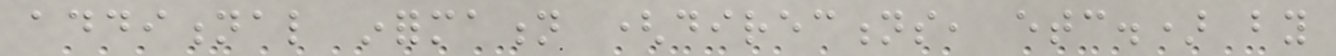additional information (directions, etc.) by
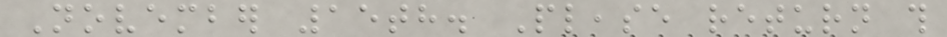November 15th. Please return this
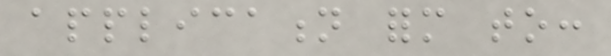application form to:
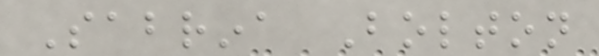Sabrina Bolton
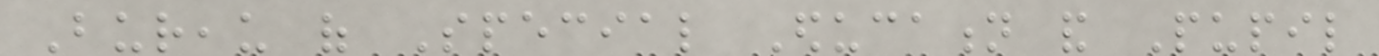Bureau of Special Education and Pupil
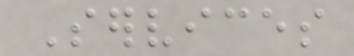Services
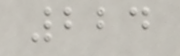224
